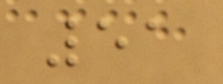51
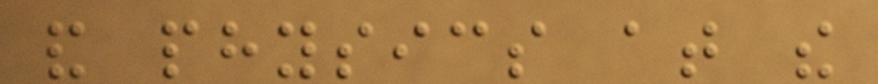and physics at the
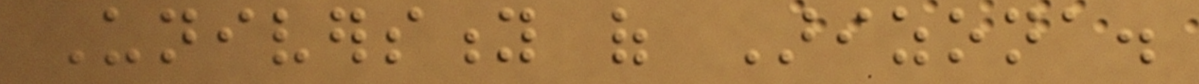University of Arizona.
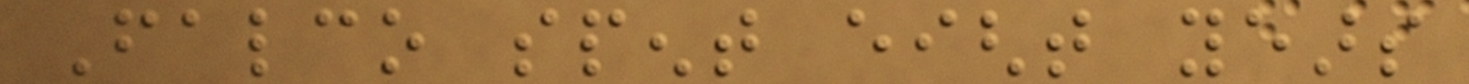Falco spent eight years
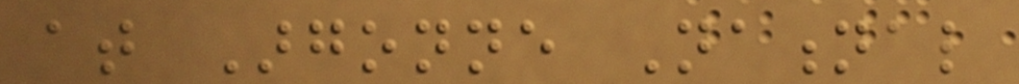at Argonne National
